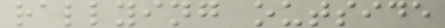rallying outside
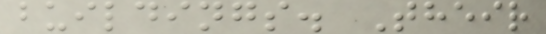buildings. Their
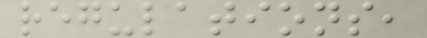regulations,
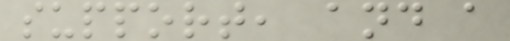support, and a
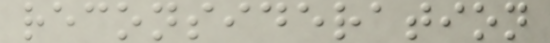reconsideration
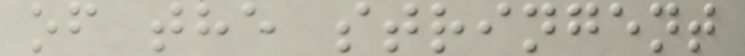of the stringent
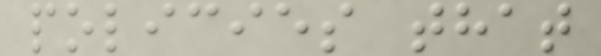policies that
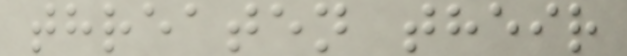threaten their
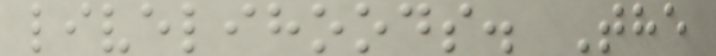livelihoods. The
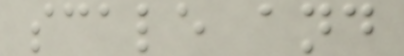scale and
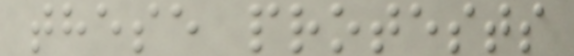these protests
